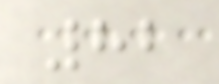82
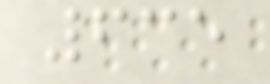635
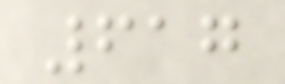617
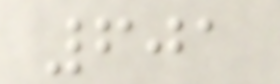601
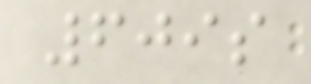609s
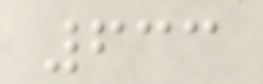633
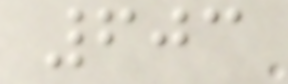603
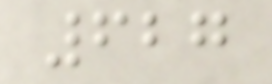627
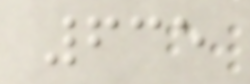635
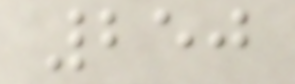250
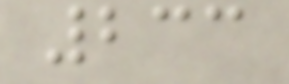233
